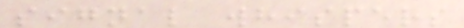signal whispers
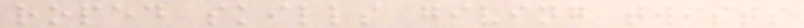roped skills giving twists
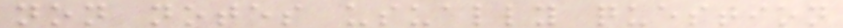non notes usually question
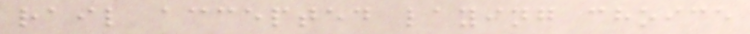rail accepted laying choice
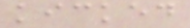kicked
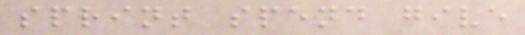sprint spend give
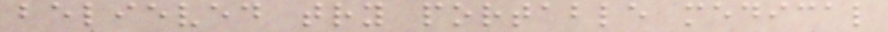believed try portable medical
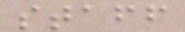staff
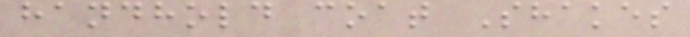handhold coat Shakes
